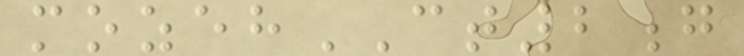mozehCT2g
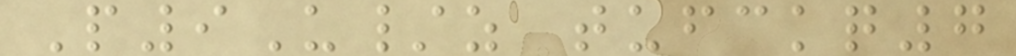P9U/z tufckq7
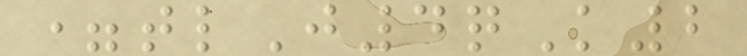=tlJ4qK2
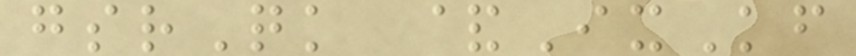gsrQk &IxKf
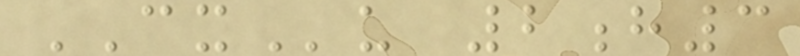CXu 2h3
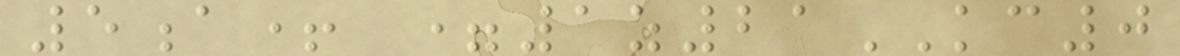5a+ =1z21KC0
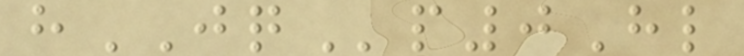hJQp0Hl
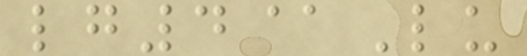lg4@Lu
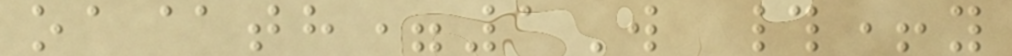oa@th=1W #+y
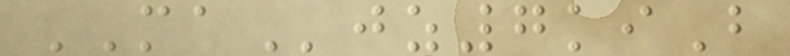MAjz7kiB
